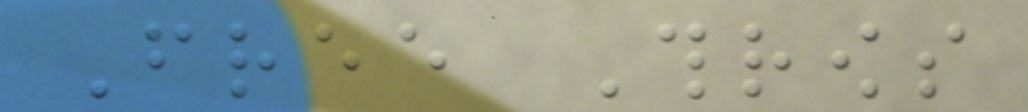Free Throws
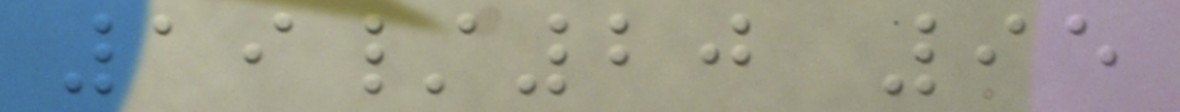19/20 95
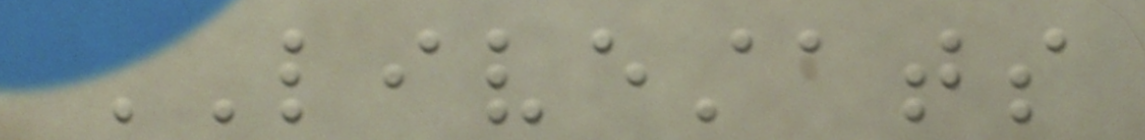LIVESTATS
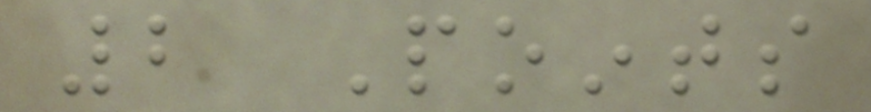2 Points
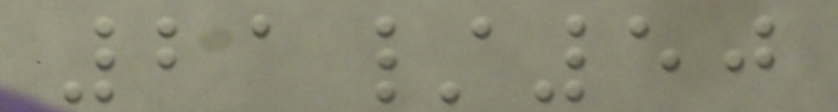21/50
